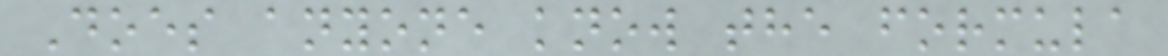Does anyone know the formula
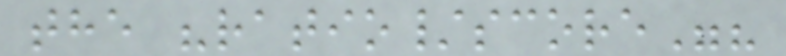the "ratio/score"?
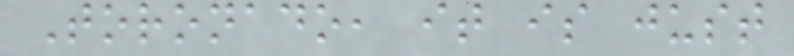Toronado, it is just
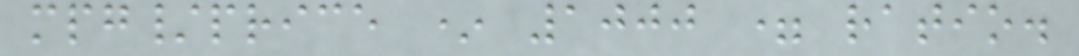mpg/price * 1000 = ratio.
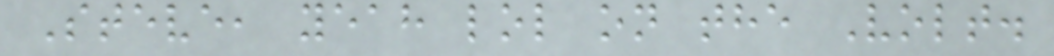Steve, yeah lol on the Volt.
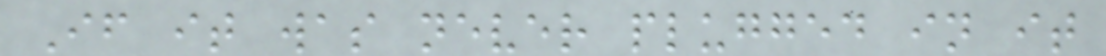If it was never plugged in it
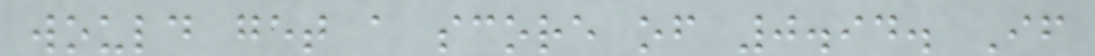would get a score of 0.94. If
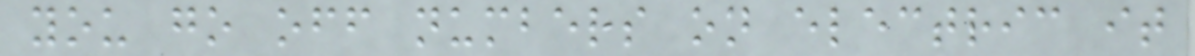you go off numbers on electric it
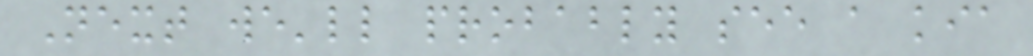Next we'll probably see a kia
